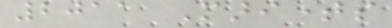2011 Maritimes
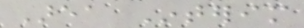Area Interim
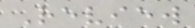Review
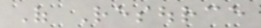Of Resource
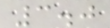3.0
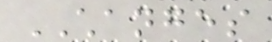CHANGES
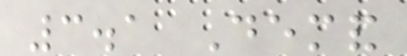3.1 Demand
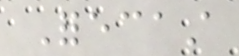Forecast
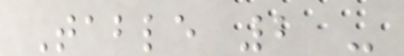Table 2 -
